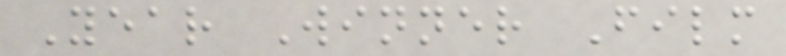Year Winner Film
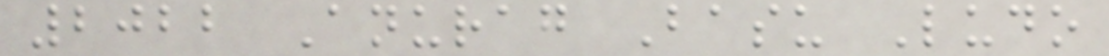2022 Anurag Basu Ludo
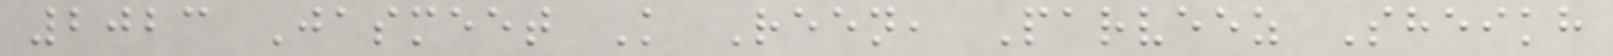2023 Jasmeet K Reen, Parveez Sheikh
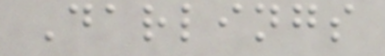Darlings
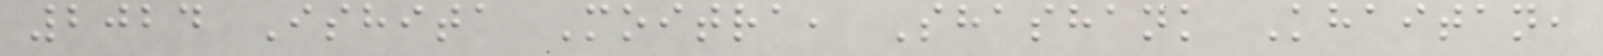2024 Ishita Moitra, Shashank Khaitan,
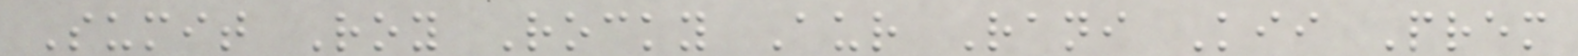Sumit Roy Rocky Aur Rani Kii Prem
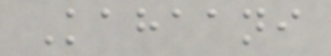Kahaani
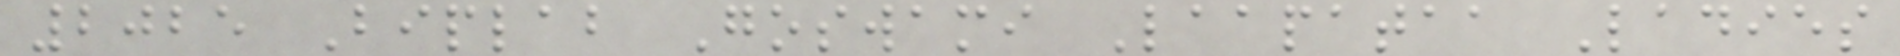2025 Biplab Goswami Laapataa Ladies
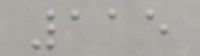115
